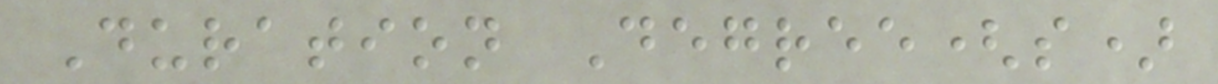Duration Degree(s)
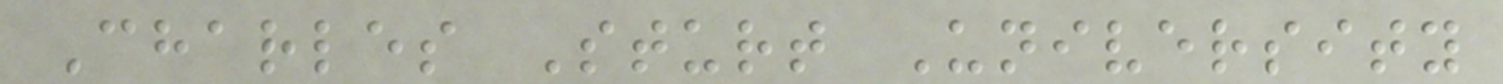Charles Sturt University
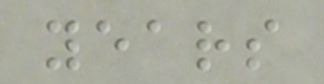years
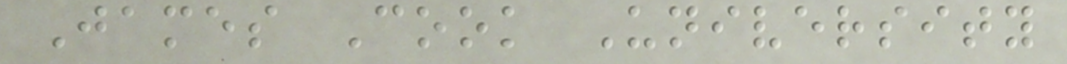James Cook University
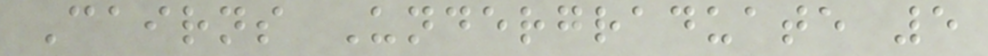Cairns Undergraduate 5
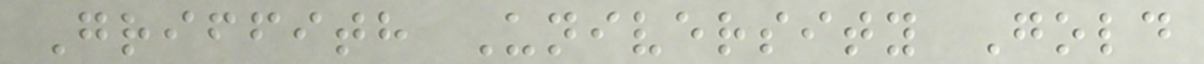Griffith University Gold
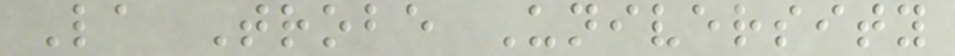La Trobe University
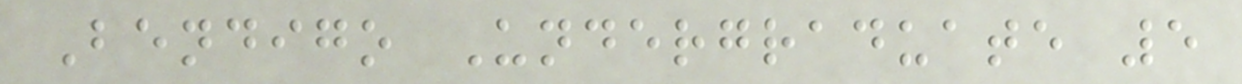Bendigo Undergraduate 5
